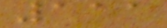111
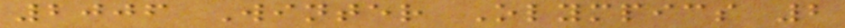2006 Winter Olympics 2
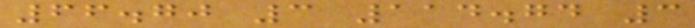66.70 3 114.74 3
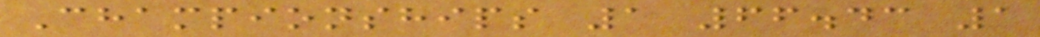Championships 1 66.43 1
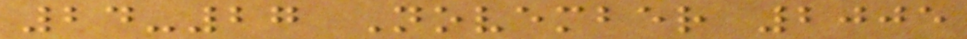24-27 November 2005
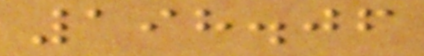198.06
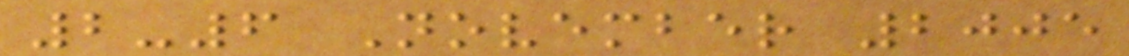2-6 November 2005
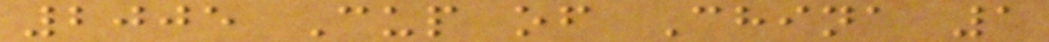2005 Cup of China 1
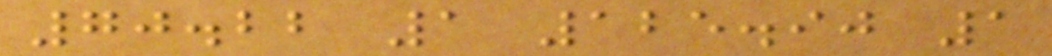70.22 1 125.90 1
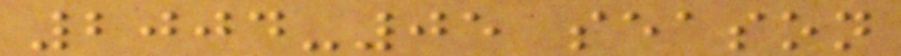2004-05 season
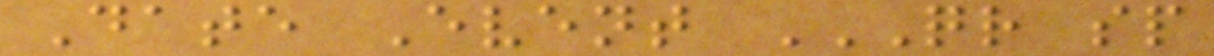Date Event QR SP
